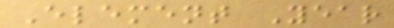Element Year
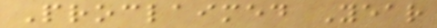Proclaimed Year
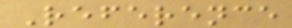Reference
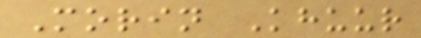Morin Khuur
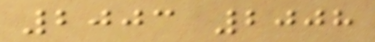2003 2008
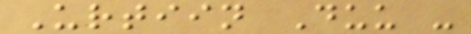Urtiin Duu -
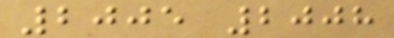2005 2008
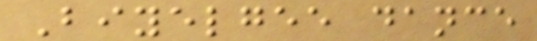Biyelgee dance
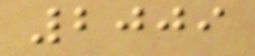2009
